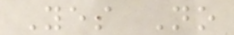Yes No
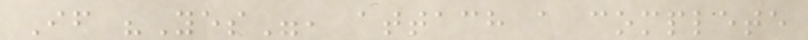If "Yes", attach a complete
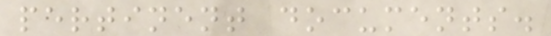pertinent documents.
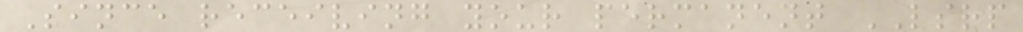Since receiving your permanent LSRP
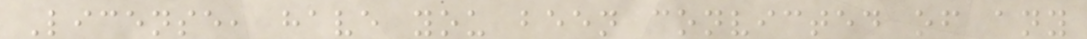License, have you been convicted of any
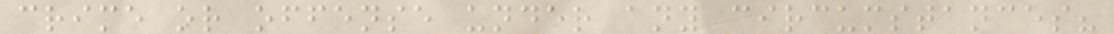crime or offense under any circumstances?
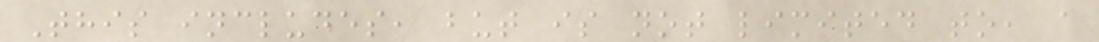This includes, but is not limited to, a
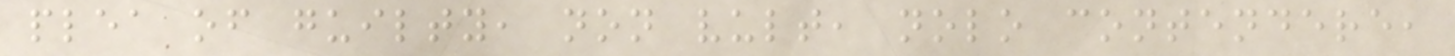plea of guilty, non vult, nolo contendere,
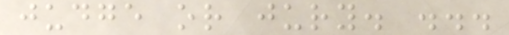judge or jury. ...
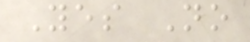Yes No
